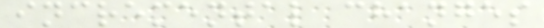incremental changes
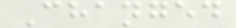Changed
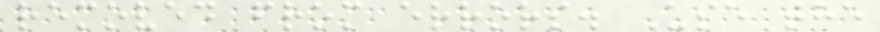removed from errors. Use the
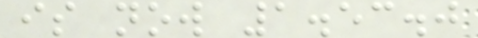is now 1.53.0
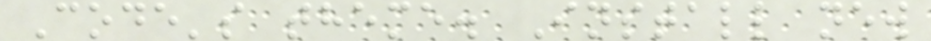Code's theme. Install new
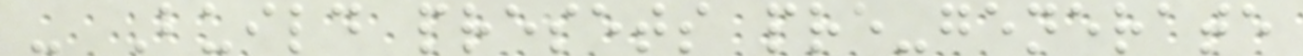- Build presets pre-generate
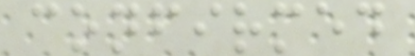confirmed
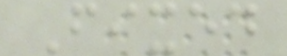Fixed
